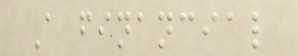A financial
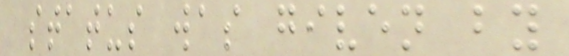status was given by
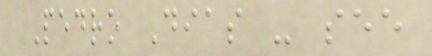Pedro Dias - see
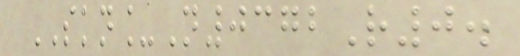SKN_N0372R0.
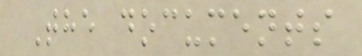The documents
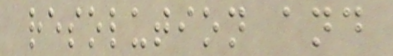resolution and
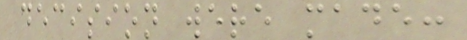decision were made:
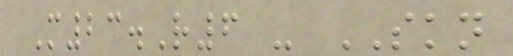M23.R6 - SKN
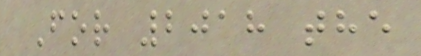For 2018 the
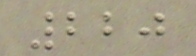220
